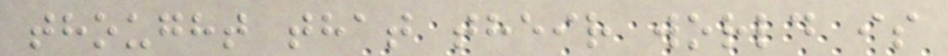thought that their world is
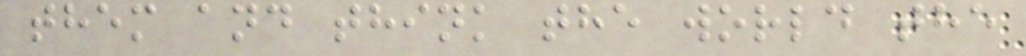them and think the world the
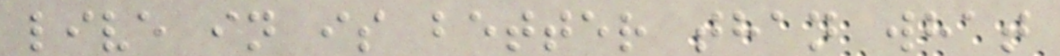live in is better than what
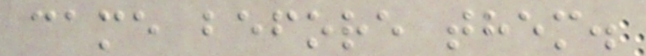came before them.
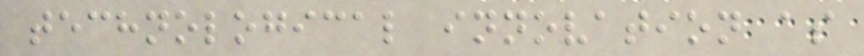technological innovation as
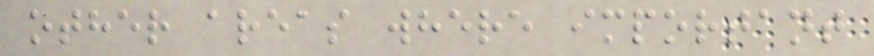other areas where important
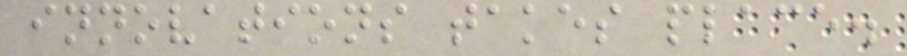innovations takes place.
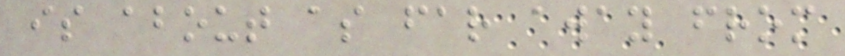is about as far away from
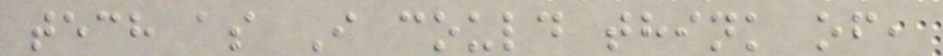tech as I could think of,
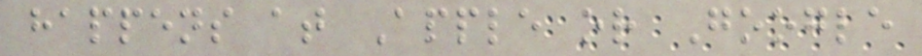happens at Apple or Google
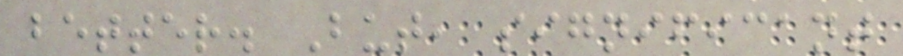better. But, significant
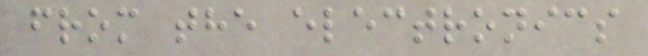from the electronics
